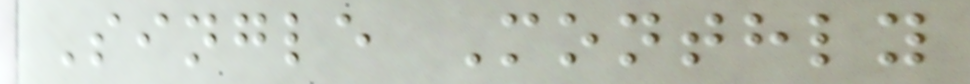Single Monthly
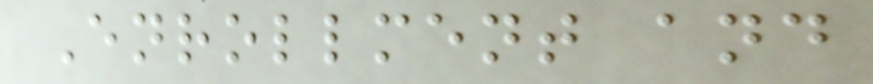Enrollment and
